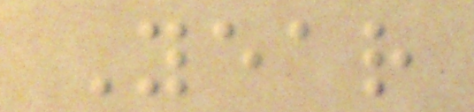Year
